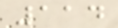114
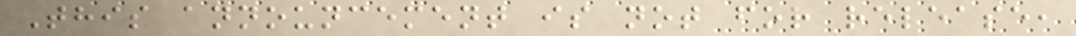This announcement is not for release,
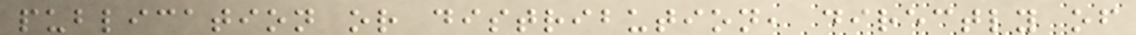publication or distribution, directly of
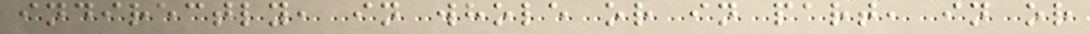indirectly, in whole or in part, in or
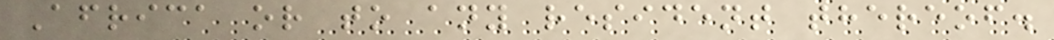Africa or to any resident thereof.
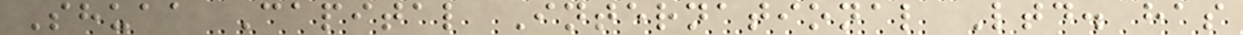Shuaa Capital International Ltd. has
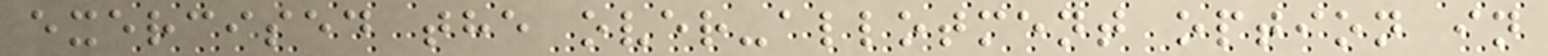exercised the over-allotment option in
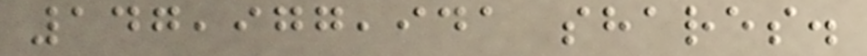147,977,941 shares.
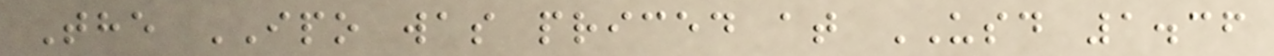The IPO was priced at USD 1.36
